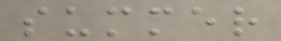summer
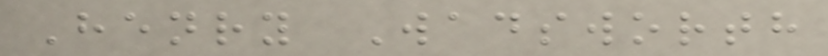Henry Wadsworth
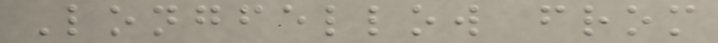Longfellow from
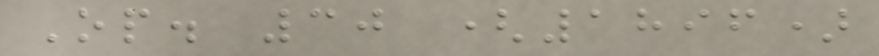Op. 30 (1896)
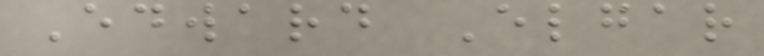Edward Elgar
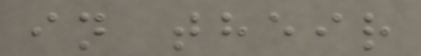in their
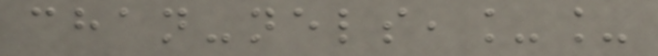chan-nels,__
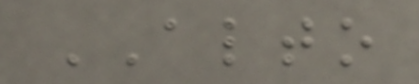ALTO
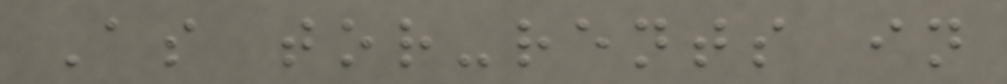As tor-rents in
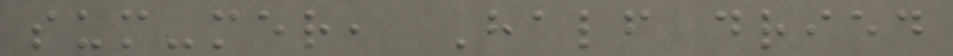sum-mer, Half dried
